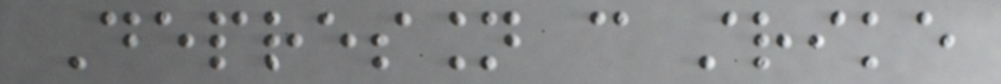Depression can strike
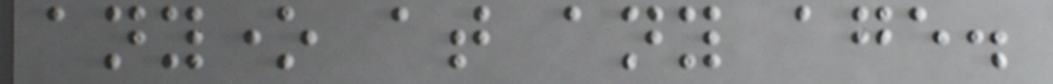anyone at any age.
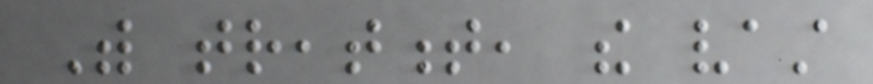With treatment, the vast
